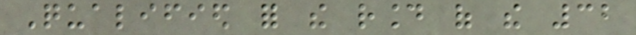Qualified for the round of the 32
